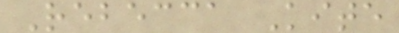Rebecca Kite
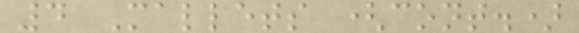4 Mallets (cont.)
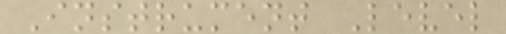Instrument Level
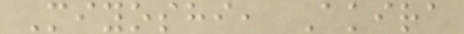Miyoshi, Akira
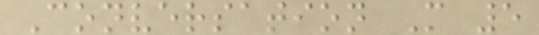Conversation M 5
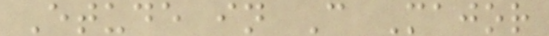Etude in C Major
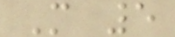M 5
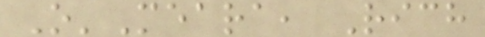O'Meara, Rich
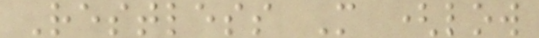Restless M (low
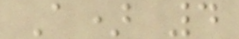A) 4
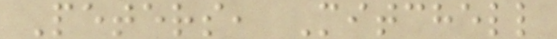Peters, Mitchell
